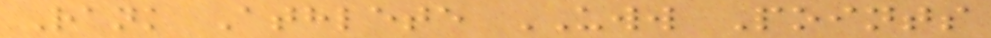Rank Athlete UWW Points
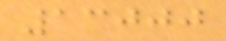13000
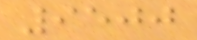9500
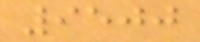9500
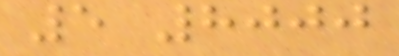5 8000
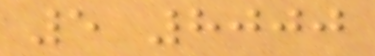5 8000
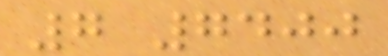7 7400
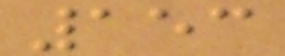153
